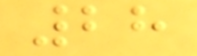28
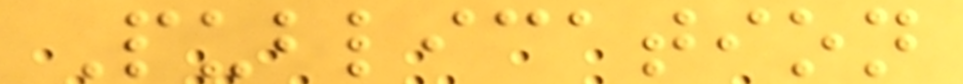Publication
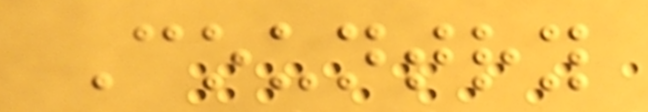Country
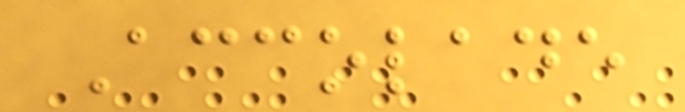Accolade
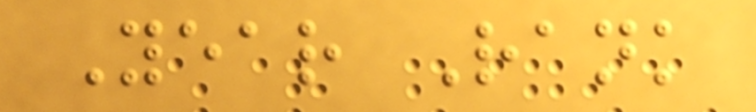Year Rank
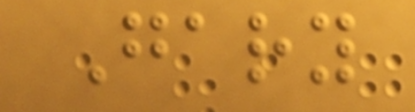Gary
